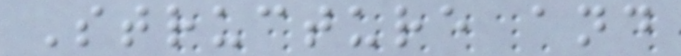Structure and
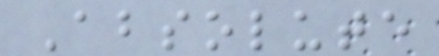Absolute
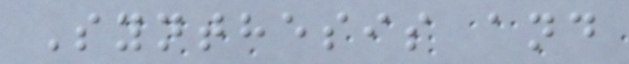Synthesis and
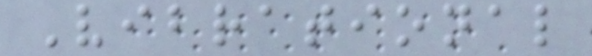Vibrational
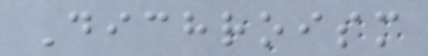Dichroism
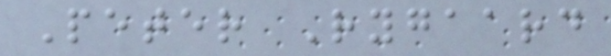Peter Rygaard
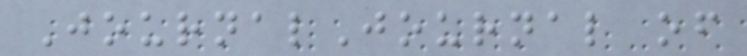JournalJournal of
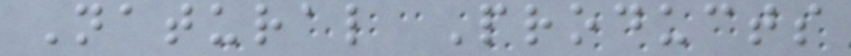Natural Products
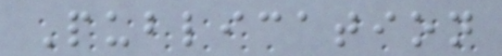Publication
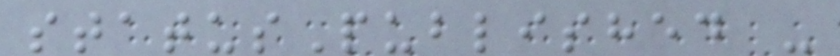statusPublished -
